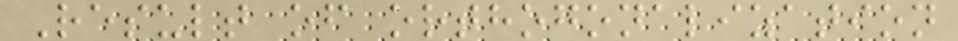Result of orthogonalization
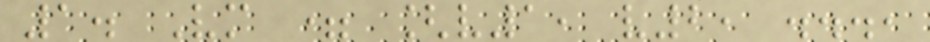1. Vm = [v1, v2, ...,
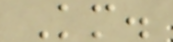Km.
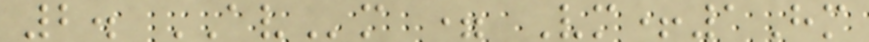2. AVm = Vm+1Hm
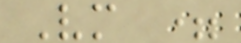Vm =
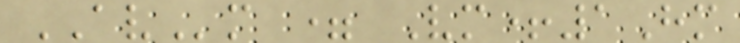AVm = Vm+1Hm
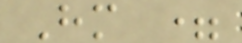Hm =
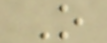O
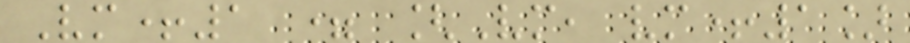Vm+1 = [Vm, vm+1]
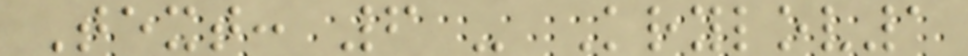Text: 6 - Krylov1
